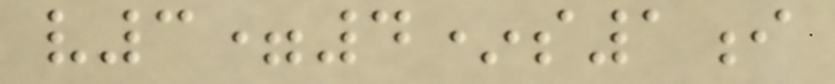v3=4*s1i
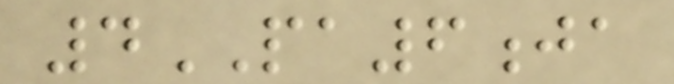4PA6ja
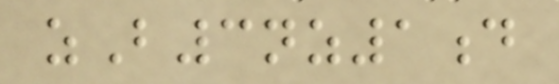zB3nz1d
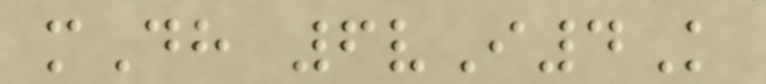mDh 6vI4K
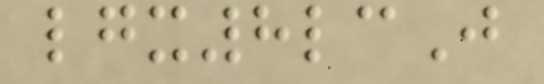lgx8lcJ
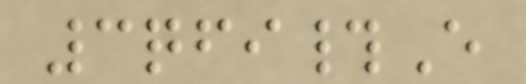3qfi#E
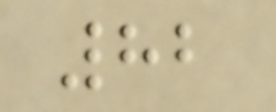82
